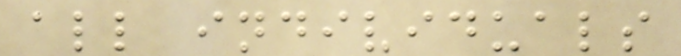all individuals
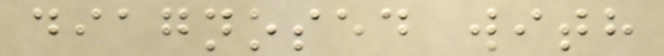diagnosed with
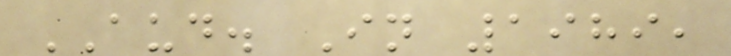AUD. In 1989,
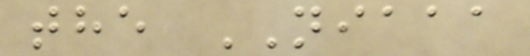the NIAAA
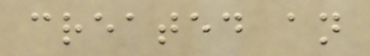created an
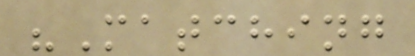"Matching
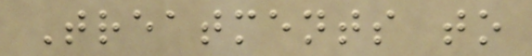Treatments to
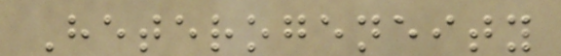Heterogeneity
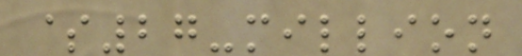$27-million
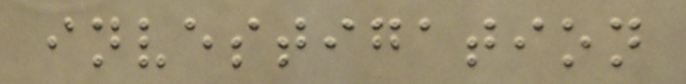investigation
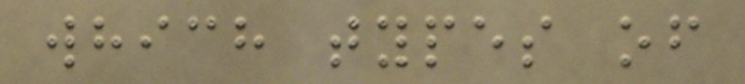which types of
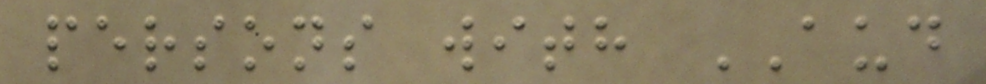persons with AUD
